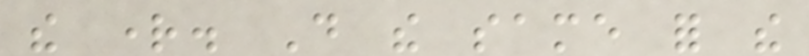the right. Do the same for the
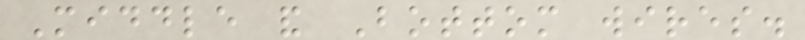Middle and Bottom wires.
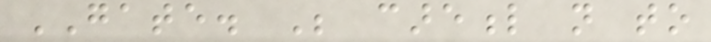GATE. Be careful not to
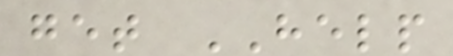get HELP
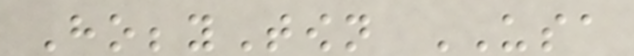HobbyTown USA
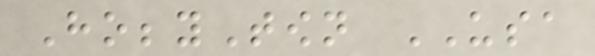HobbyTown USA
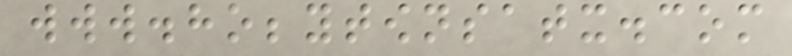www.hobbytownsatx.com
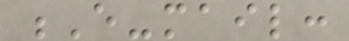E-mail:
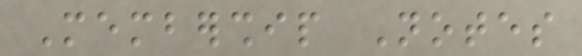Membership Notes
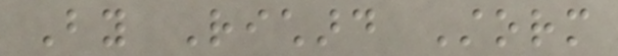By Richard Storm
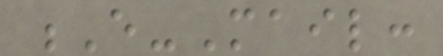E-Mail:
